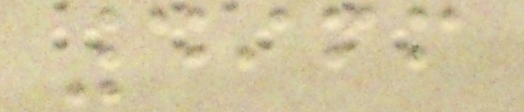4966
